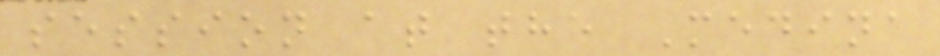session at the Medina
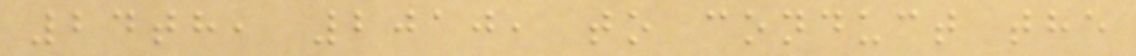24th, 2010, to conduct the
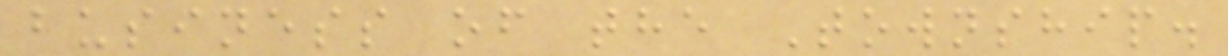business of the Township.
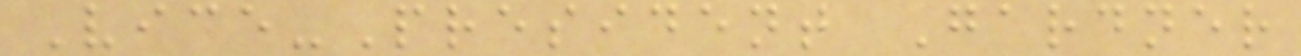Vice-President Gardner
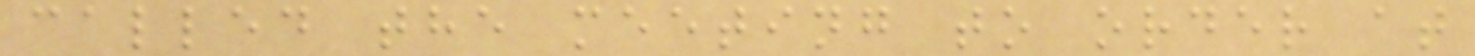called the meeting to order at
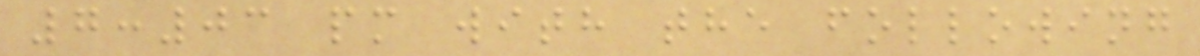7:03 pm with the following
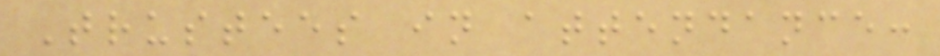Trustees in attendance:
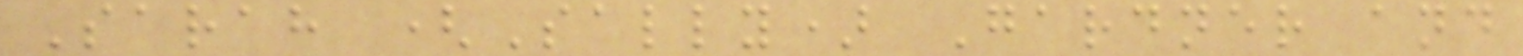Sarah (Sally) Gardner and
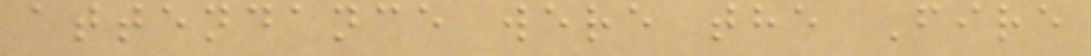attendance were the Fire
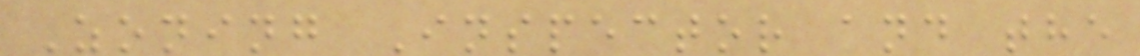Zoning Inspector and the
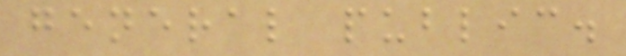general public.
